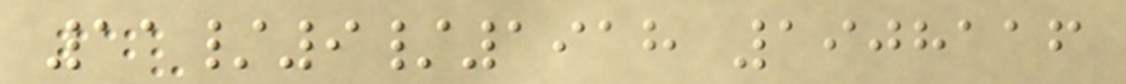11/9/1918 1908116
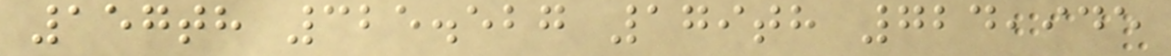157th 325.527 179th 724,945
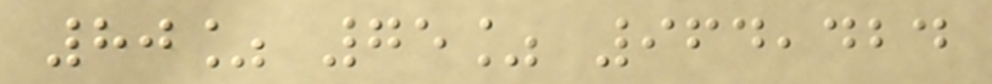80% 75% 964,424
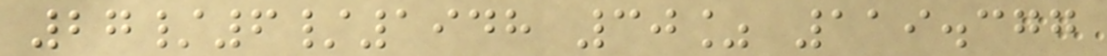27/6/1948 30% 119.377
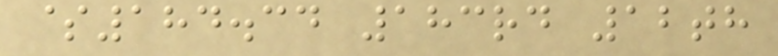$184.34 183rd 12th
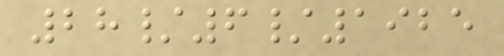28/6/1925
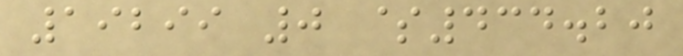19299 0 $434.20
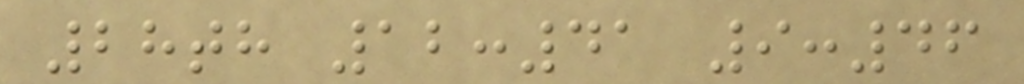28th 12:41 9:46
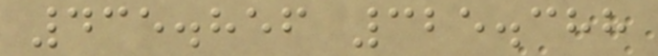435.856 325.388
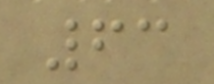63
